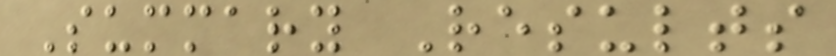Summary Results
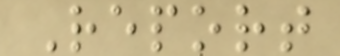Report
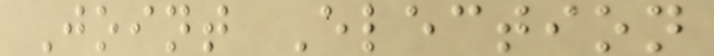Joint Election
